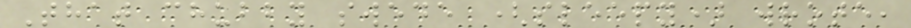That chubby swede (sleepy) wrote,
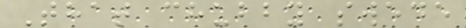That chubby swede
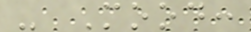- Mood:
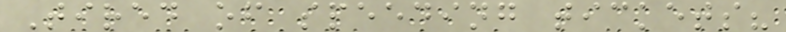Tired of speeding tickets?
